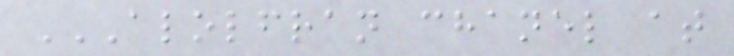ALOLFRAN CHANEL AT
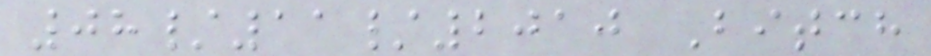08/11/2010 Bitch
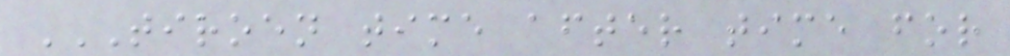TIROEN TIME AFTER TIME FOR
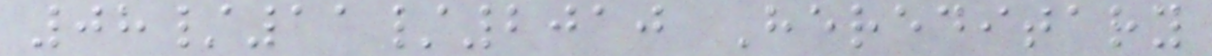08/11/2010 Hereditary
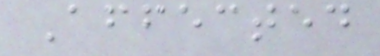Affected
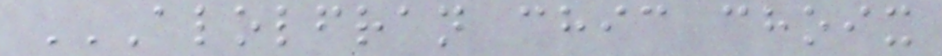ALOLFRAN CHIC CHOIX
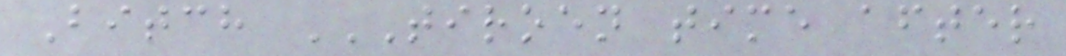Bitch TIROEN TIME AFTER
